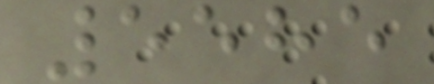5585
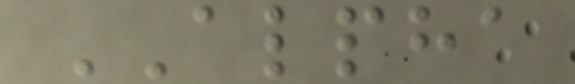ALPHA
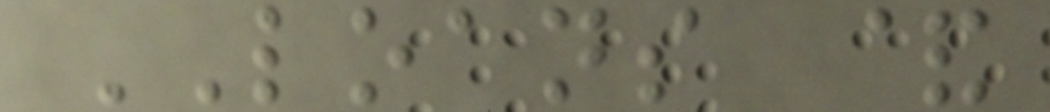LOANS &
